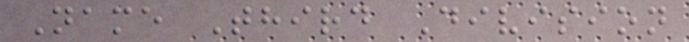Name Third Division
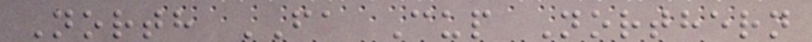North FA Cup Northern
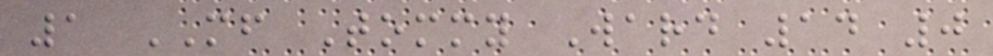1 MF Tommy Ward 14 0
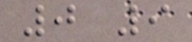0 9
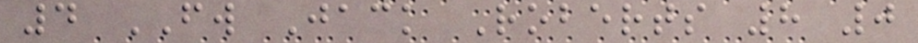4 FW Jack Roberts 8 0
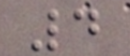4
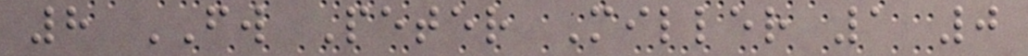8 FW Peter Miller 1 0
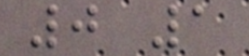0 1
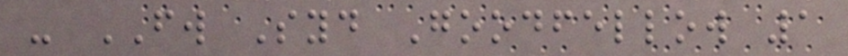- FW Syd Goodfellow 1
